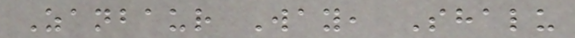Zanbaur Way, Shalu
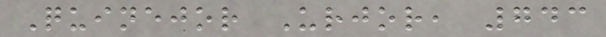Quinejor Urjor, 743
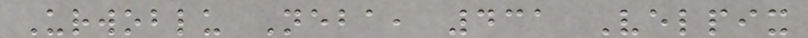Urwoblu Neba, 431 Velpix
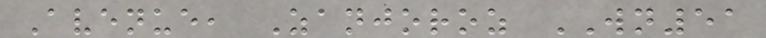Avenue, Zanjoroz WN51
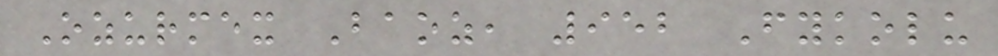Ozurmex Baoz, 952 Fykolu
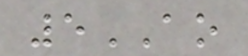5AO
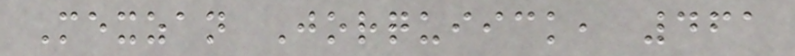Mexzan Jorquiick, 461
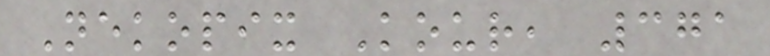Nekopix Kour, 371
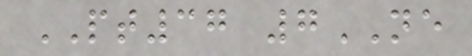PT37 7NE
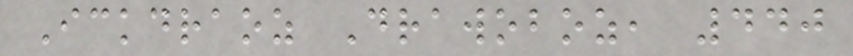Ickdraoz Drawoboz, 440
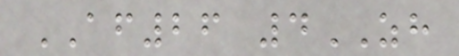AF26 4ZH
